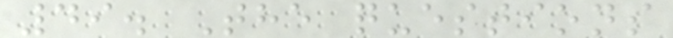49. The questions
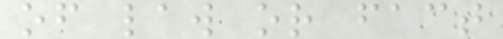of law or fact
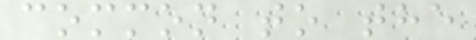common to the
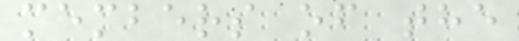members of the
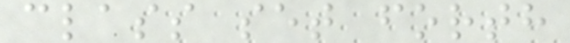class set forth
